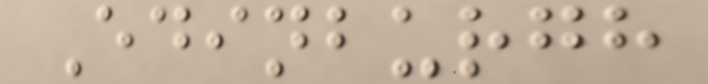Edinburgh
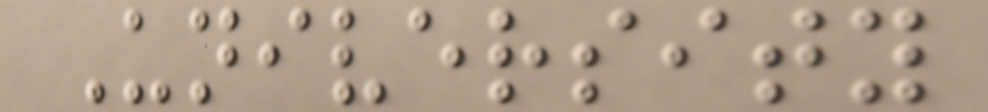University
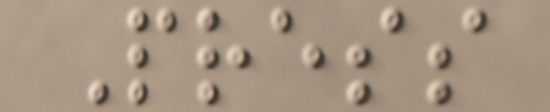Press
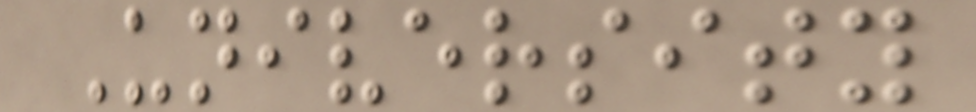University
